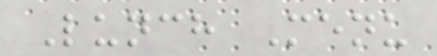Lunch Menu
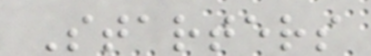Starters
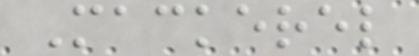Mackerel
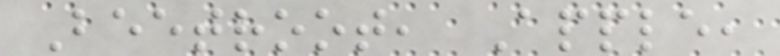Beetroot, Apple,
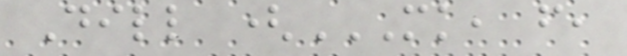Dill (MK, F,
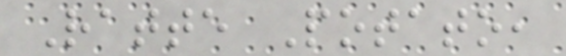Ratte Potato,
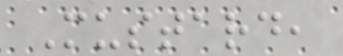Mustard,
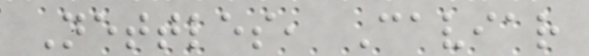Nettles, Caviar
